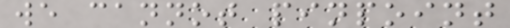we cannot pinpoint
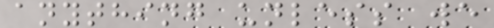anything unless we
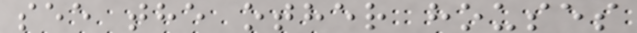see the other houses
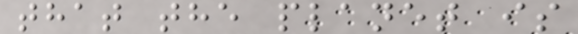that the planet is
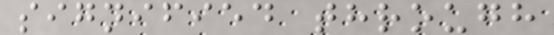signified through
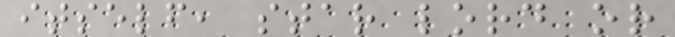itself, star lord or
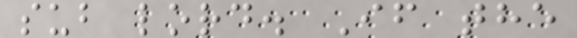sub lord. If the
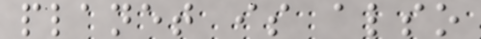planet is also
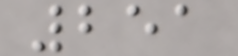251
